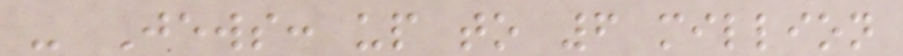- Jews: up to 6 million
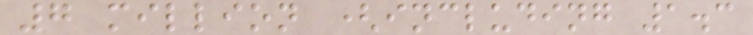7 million (including 1.3
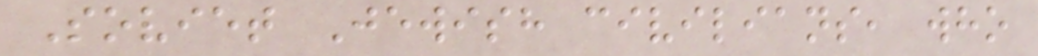Soviet Jewish civilians, who
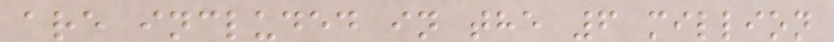are included in the 6 million
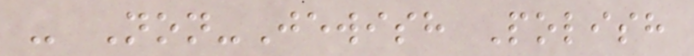- Non-Jewish Polish
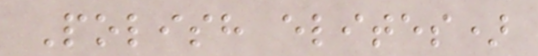Polish elites)
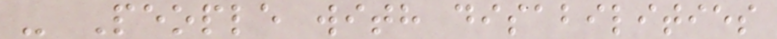- People with disabilities
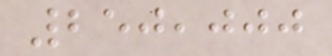250,000
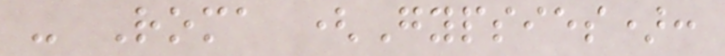- Roma (Gypsies):
